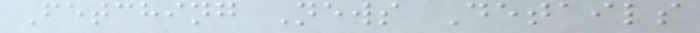Fetching News Details
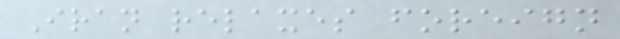Iran relaxes foreign
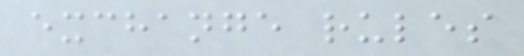exchange rules
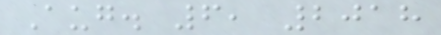Aug. 6, 2018
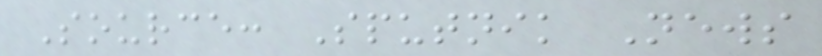Source: Sputnik News
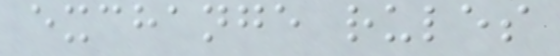exchange rules
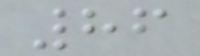86
